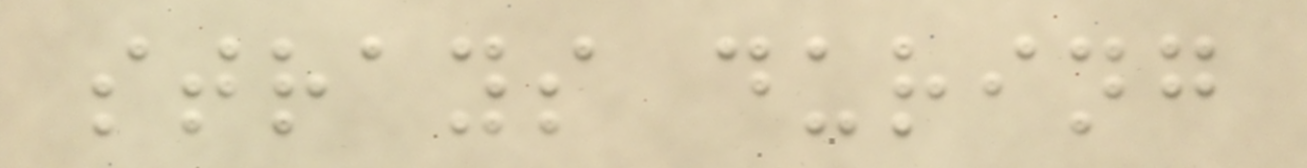strays during
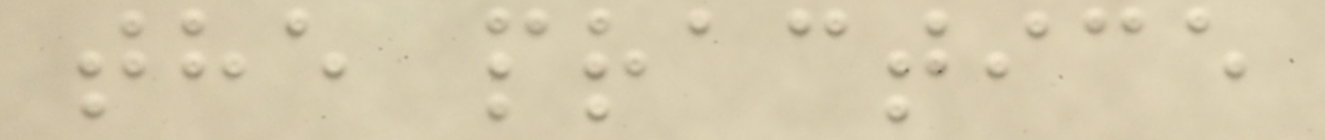the practice
